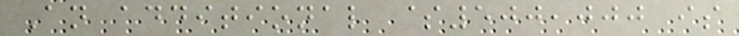An additional $500,000 is
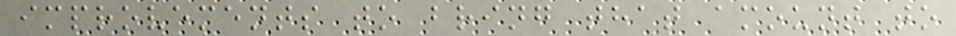improvements to bring that amount to
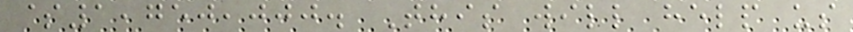$1,750,000. This will help us
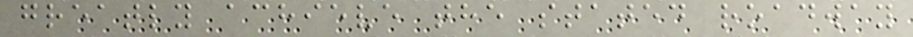greatly achieve the stated roadway
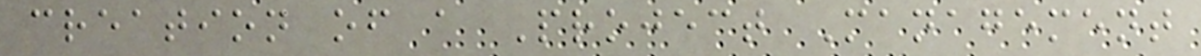creation of a Project Management
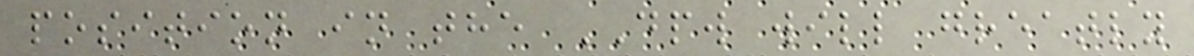position in the DPW will greatly
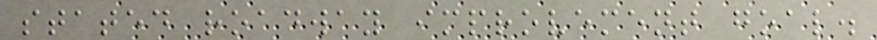stated roadway improvement goal.
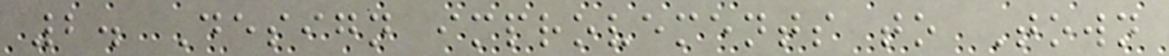2. Design improvements to Town
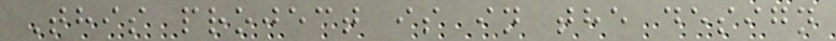This project is in the design
